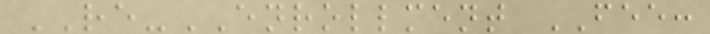RE-ENROLLMENT FEE:
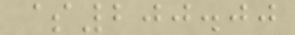$200.00
